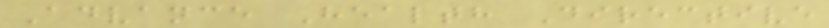Advance Health Directive
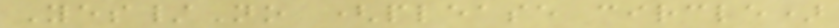Yes/No (please circle)
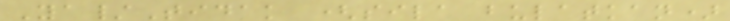Ya/Tidak (sila bulatkan)
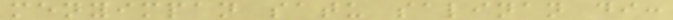menyimpan satu salinan di:
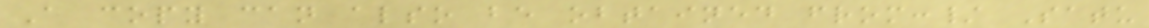A copy can also be obtained from:/ Satu
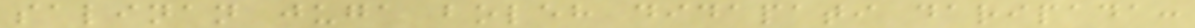salinan juga boleh didapati daripada:
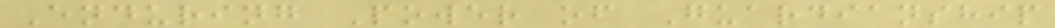Enduring Power of Guardianship
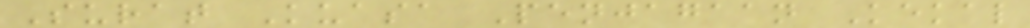Surat Kuasa Penjagaan Kekal
